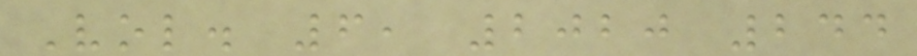Vol. 6, 2020 244
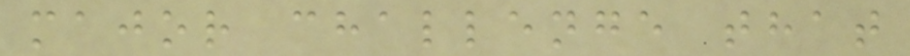major challenge that
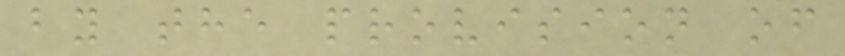by the provision of
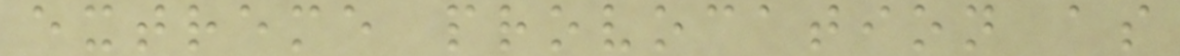extreme provocation as
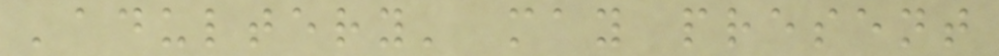'adultery' may present
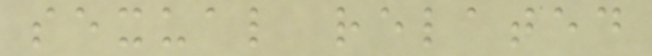sexual related
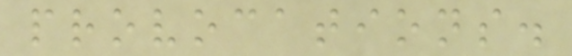provocations.
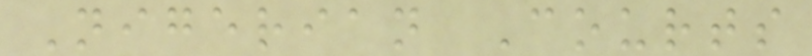Nigerian Courts
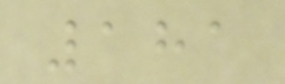181
